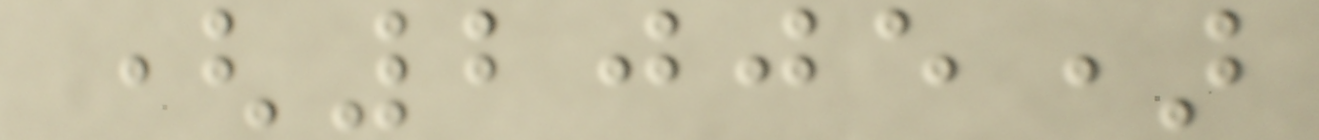(2005)
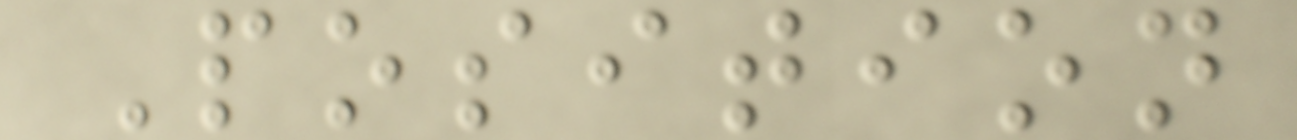Position
